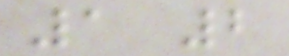1 2
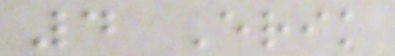4 Erik
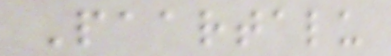Paartalu
